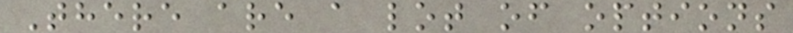There are a lot of options
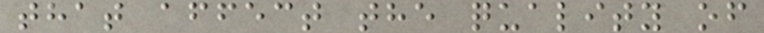that affect the quality of
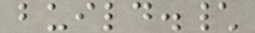build.\
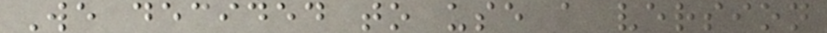We decided to use a version
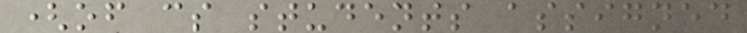(of cs students assigned
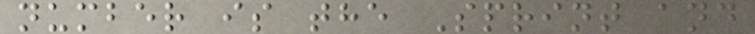number is the Sprint and
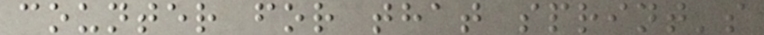counter for that sprint's
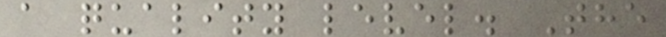a quality level. The
